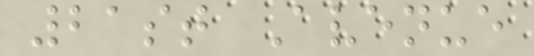21st Avenue
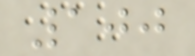100
